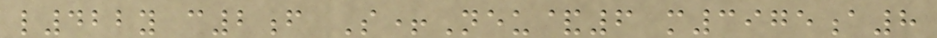l422y c2f S+Neu&6 m3975a8
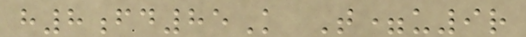h8fd85K T=u9r
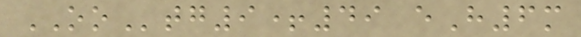OOtg9+49 eH6m
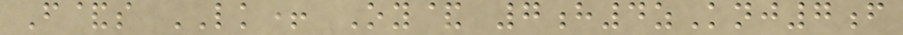F&s LK+ Oy& 7h4zKnj7f
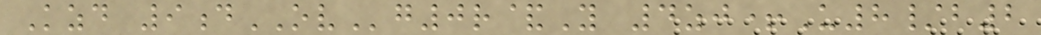Kzd 9dOVg0r&Y 4zj+U8/b2
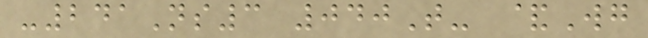-241Ns3 040T- &Wg
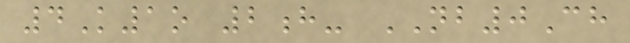4K1o 2h- NB0Ch
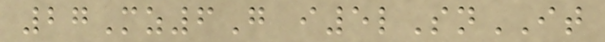27Mz6G i5lSnIT
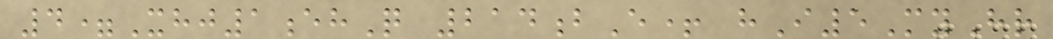4=Xhj1ehQ 214bE+ hI5MyHr
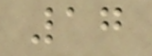17
